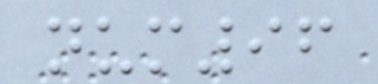num96
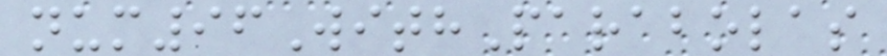num96WithParabolas
